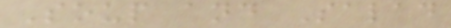Soup and Salad
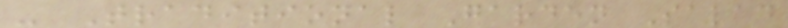- Traditional Garden Salad
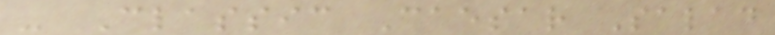- Classic Caesar Salad
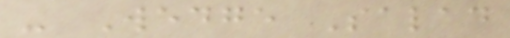- Wedge Salad
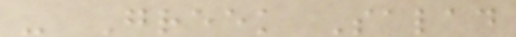- Greek Salad
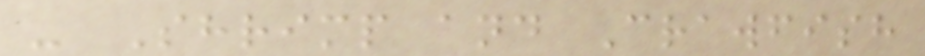- Shrimp and Crawfish
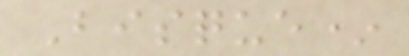Bisque*
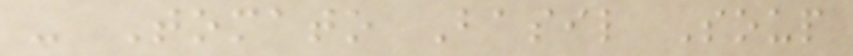- Tomato Basil Soup
